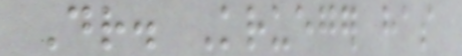Dr. Krueger has
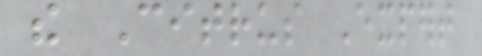the Citrus Expert
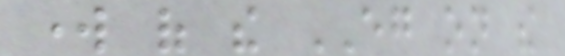work of the EG on the
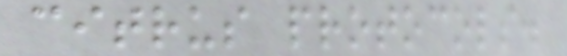citrus protocols.
